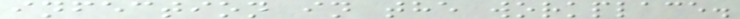infection in the workplace.
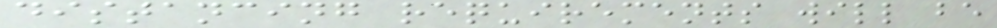distancing requirements will be
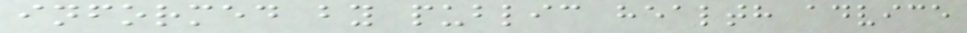informed by public health advice
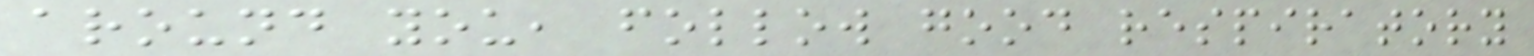around you, follow good respiratory
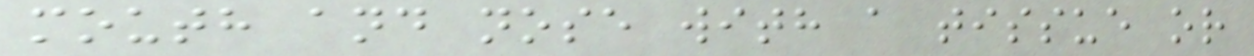mouth and nose with a tissue or
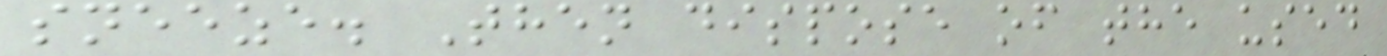sneeze. Then dispose of the used
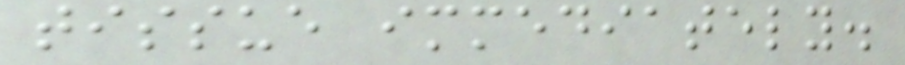tissue immediately.
